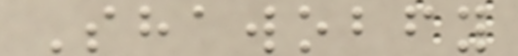Shawobfy
